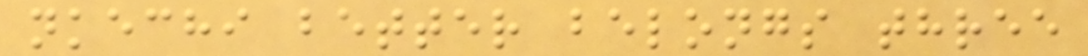nkechi better belongs three
